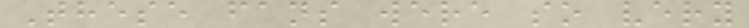These fans were so very
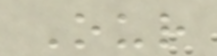Our
